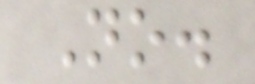No.
